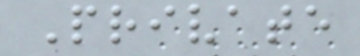Private
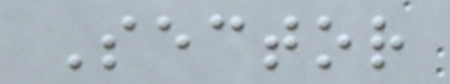Sector
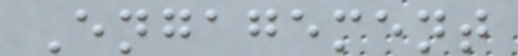Engagement
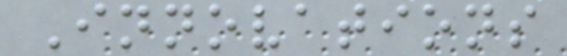Innovations
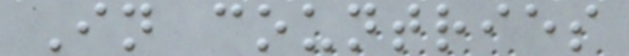In countries
